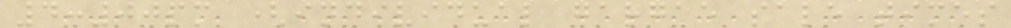4:00pm (individual gargae sale times
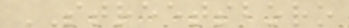STREETSBORO
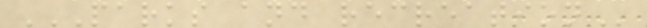PARKS AND RECREATION
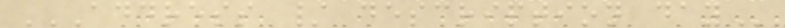ADDRESS / DESCRIPTION DAY
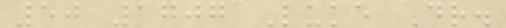50 1707 Luke Dr.
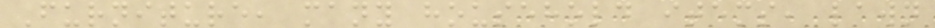Furniture, many household items, lawn
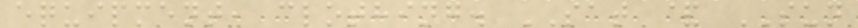equipment, clothing. SAT & SUN
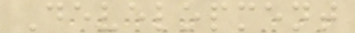Development
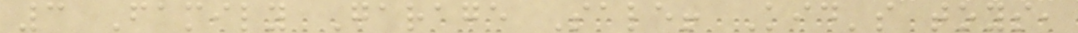3 Family Garage Sale! Kid's toys,
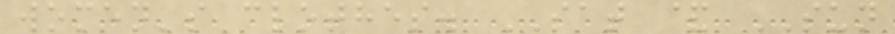women's clothes. SAT & SUN
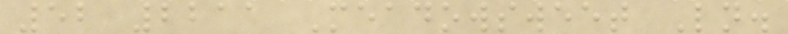52 2211 Meadowsweet Ln.
